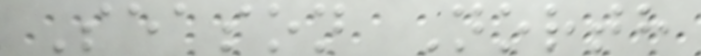Season North
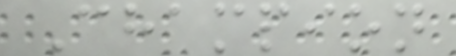Champion
